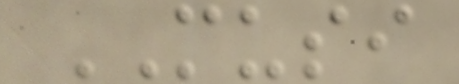MUSI
